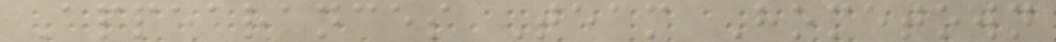Appearances Team Hometown
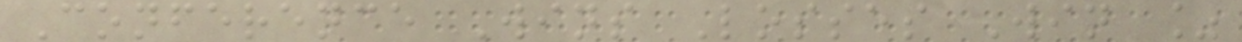Conference Wins Losses Win %
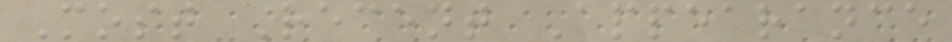Most Recent Appearance
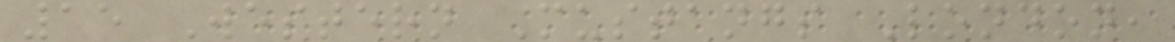15 Western Mustangs London,
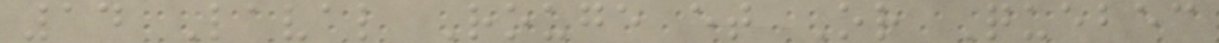14 Laval Rouge et Or Quebec
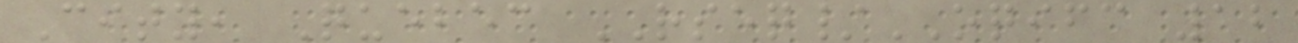City, Quebec RSEQ/OQIFC 12
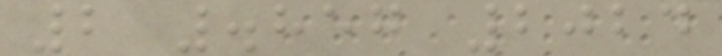2 .857 2024
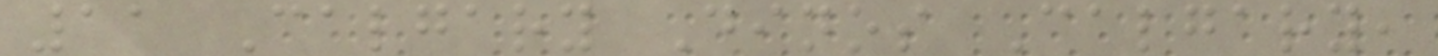11 Calgary Dinos Calgary,
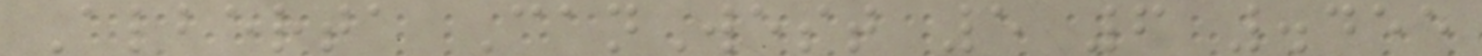Alberta CanWest 5 6 .455
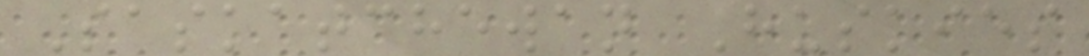Saskatchewan Huskies
